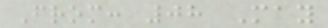From: 08 May
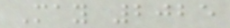May 2025
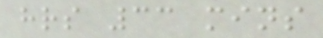hrs 33 mins
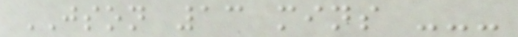JSON 13 mins ---
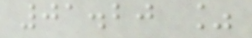01.20 %
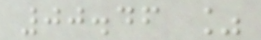00.46 %
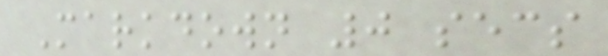Markdown 0 secs
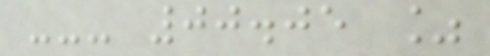--- 00.05 %
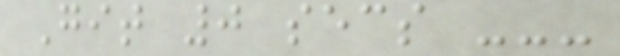Git 0 secs ---
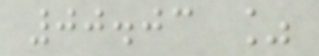00.03 %
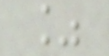%
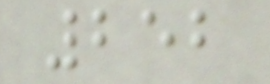252
